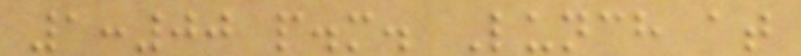1:00 p.m. Lunch at
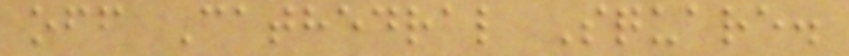off Cathedral Square.
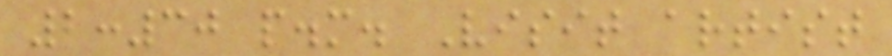2:30 p.m. Visit artist
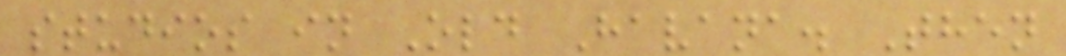studios in Old Havana. Then
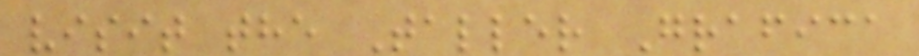visit the Taller Grafica
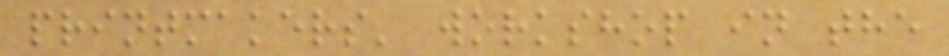printmakers' workshop in the
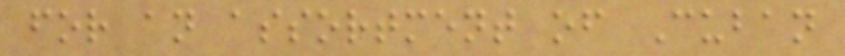for an assortment of Cuban
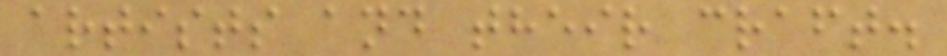artists and their craft.
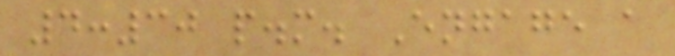4:30 p.m. Engage a
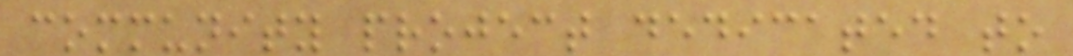community project dedicated to
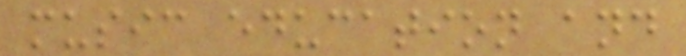music education and
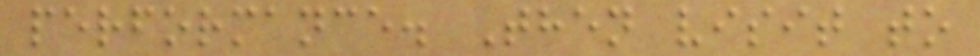performance. Then visit to
